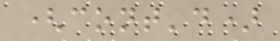(cont'd)
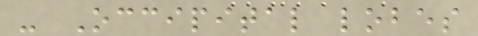- Occipital lobes
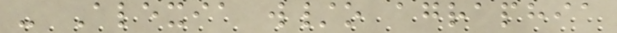- Alexia w/o agraphia
